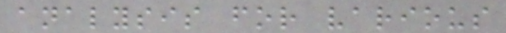analysis for various
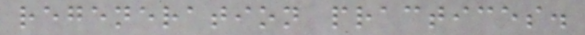regeneration practices.
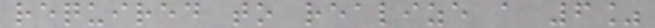required to realize a 6%
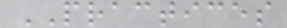PRACTICES
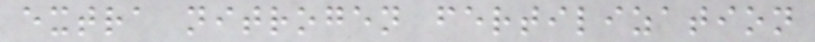extra nitrogen fertilization
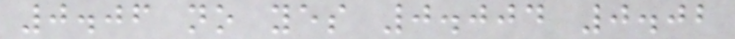0.06 no yes 0.004 0.02
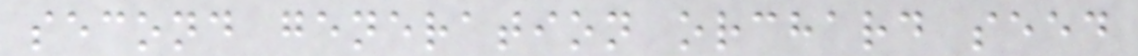second generation orchard seed
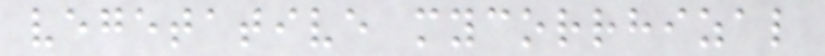vegetative mycorrhizal
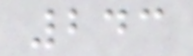243
